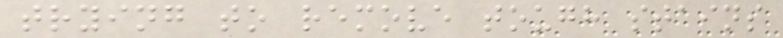trying to remove tough stains
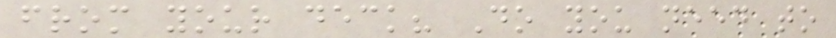from your deck? Do you need to
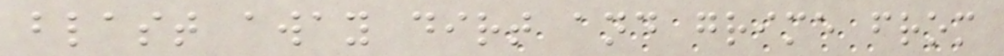blast away dirt and grime from
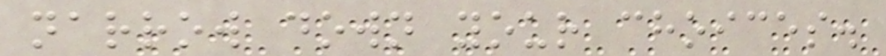narrow down your choices.
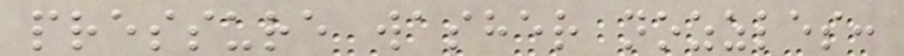pressure washer nozzles:
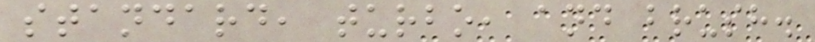standard, turbo, and brush.
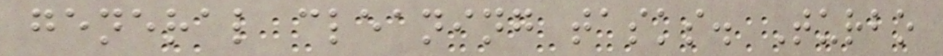general cleaning tasks. Turbo
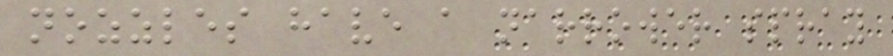nozzles have a narrower spray
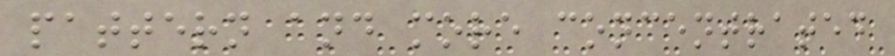pattern and more concentrated
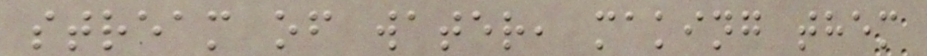stream of water, making them
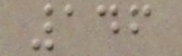146
